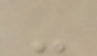-
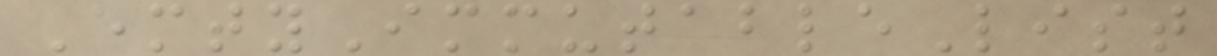EmtyImmutableList
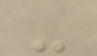-
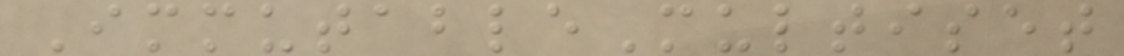ImmutableMultiset
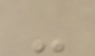-
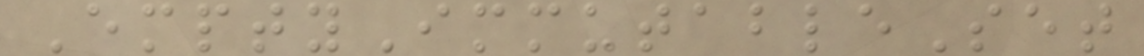EmptyImmutableSet
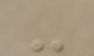-
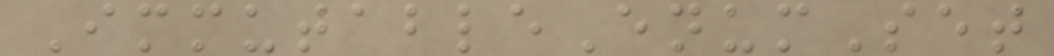ImmutableEnumSet
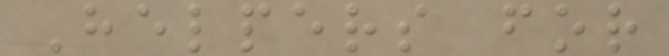Helpers for
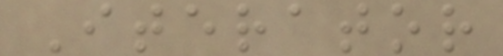Iterator
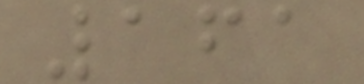161
